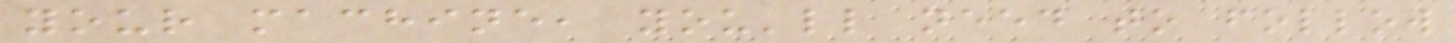your machine, you'll need to follow
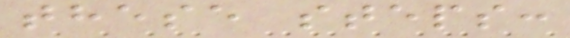these steps:
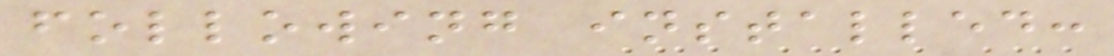following installed:
